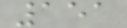151
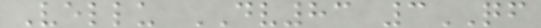Vellu DV83 3QF
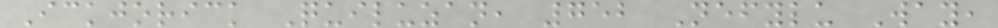Ickjorick Quiluzan, 752 Nefylu Way,
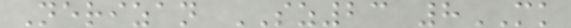Nerizan SZ23 8MK
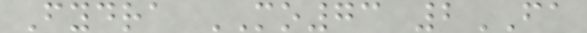Fydra MO73 2FA
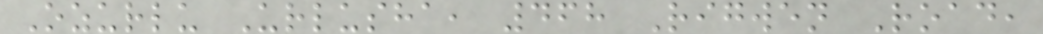Ozurlu Urlusha, 468 Rigwen Road,
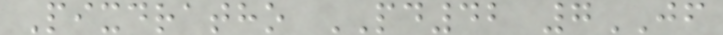Pixdratho PD42 7JF
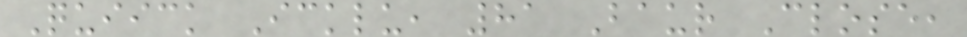Quiick Icklu, 81 Baur Close,
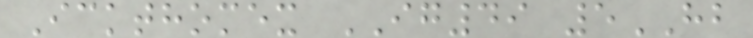Ickthomex IG49 5HB
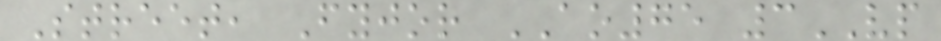Street, Fyjor AO75 3VP
